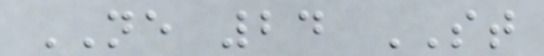NE 24 ST
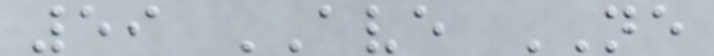59 AVE NE
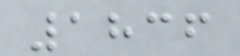1836
